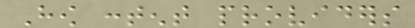How content providers
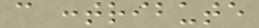can contribute
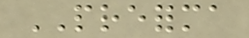PREFORMA
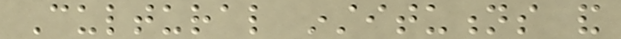Cultural institutions and
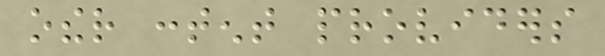other content providers
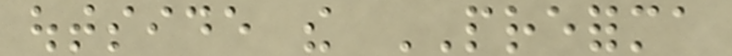outside the PREFORMA
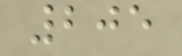205
